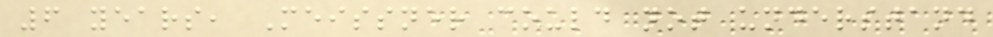6 years, Meissner could not understand
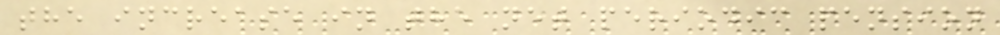the increase in the net periodic pension
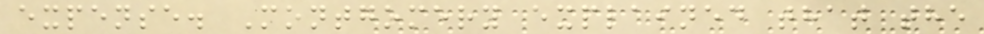expense. Montgomery explained that the
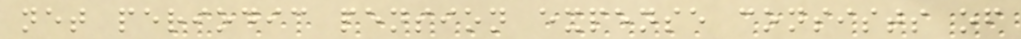net periodic pension expense consists of
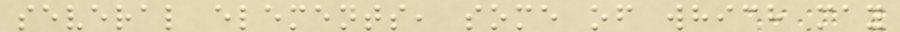several elements, some of which may
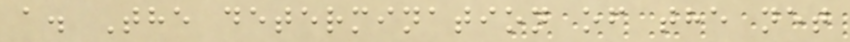a. The determination of the net
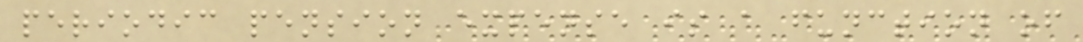periodic pension expense is a function of
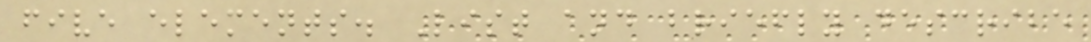five elements. List and briefly describe
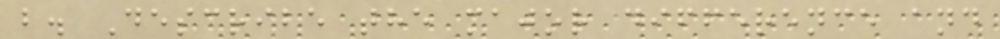b. Describe the major difference and
